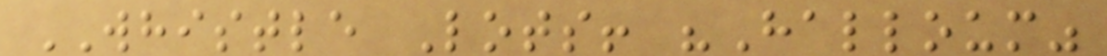WHISTLE Lots! "Halloum"
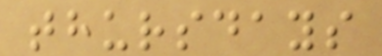thursdays
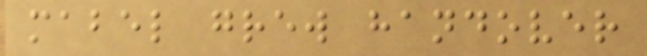mabel grew handover
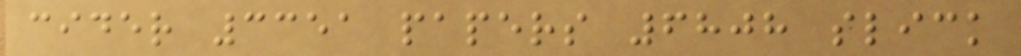cider 3351 papers 6808 slick
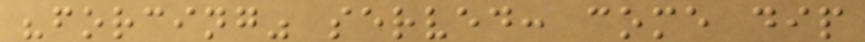"forcing" served: come dip
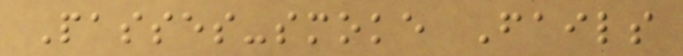Passes-smoke Fails
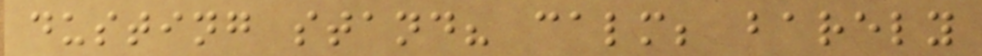dusting stand? calm; barely
